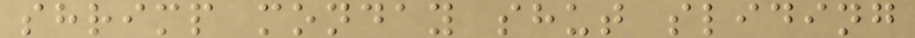shrimp monday shut sliding
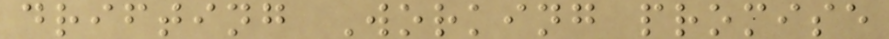drifting Working promise
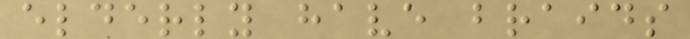elderly have braids
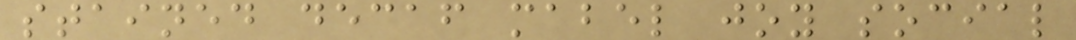stained decaf mabel joy social
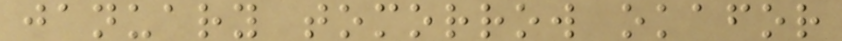january tomorrow okafor
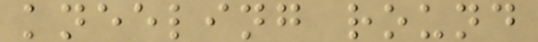kneeling round
